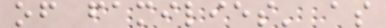of families' as
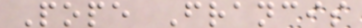Pope Francis
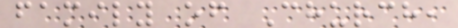family of Church,
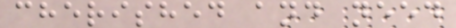cherished and need
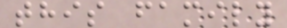this family
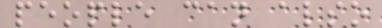people can also
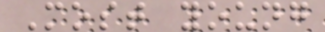Most young
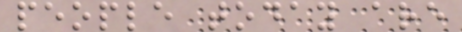people today are
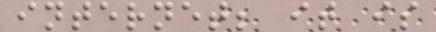internet; it is
